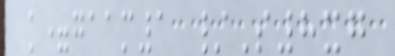k=gaam1 /S8xg
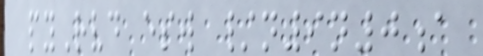pyRvd esw /n9n0a
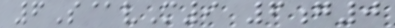6S@vM9 6g0
